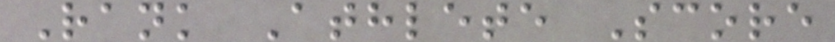Rank Athlete Score
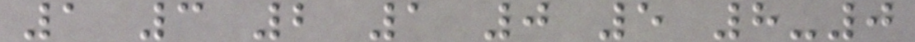1 3 2 1 0 5 8-0
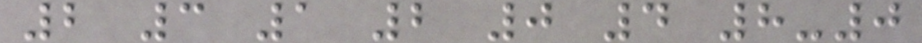2 3 1 2 0 4 8-0
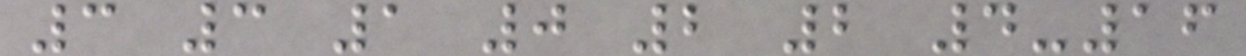3 3 1 0 2 2 4-16
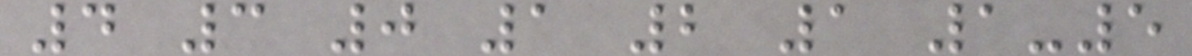4 3 0 1 2 1 1-5
